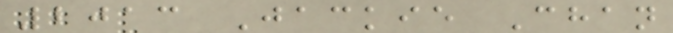2013 Jackie Chan
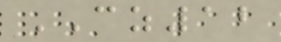CZ12
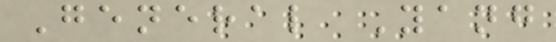General Yang
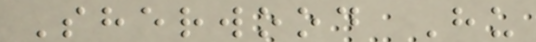Sherwood Hu
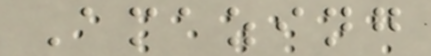Amazing
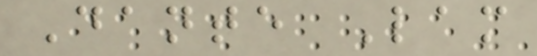Dante Lam
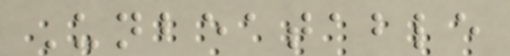Unbeatable
